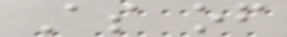As of
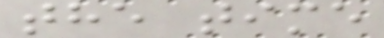the time
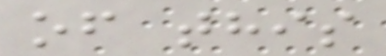of this
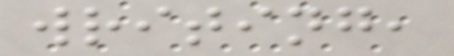writing,
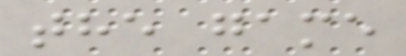the game
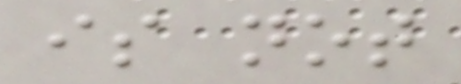is not
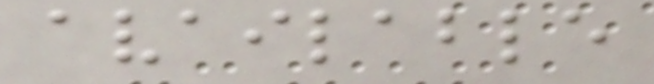available
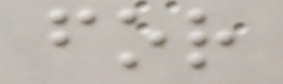for
